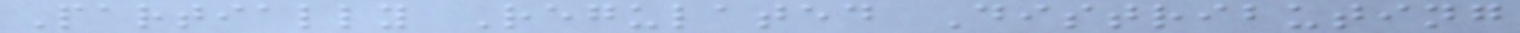Partially Regulated Distributing
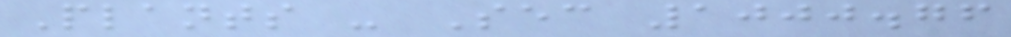Plants - Sec 1000.76
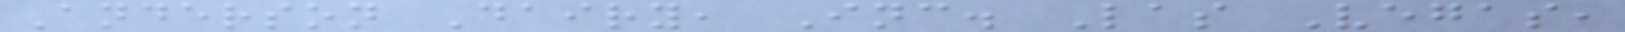Anderson Dairy, Inc. Las Vegas,
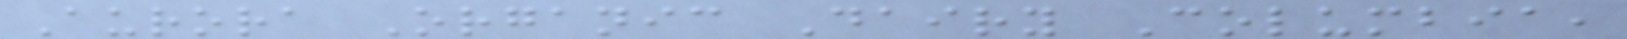Aurora Organic Dairy Columbia,
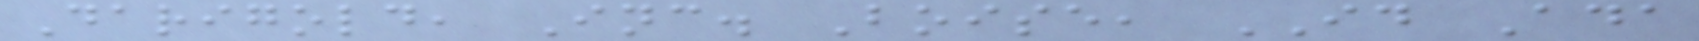Darigold, Inc. Boise, ID Ada
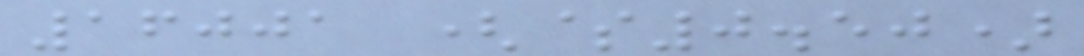16001 ($0.50)
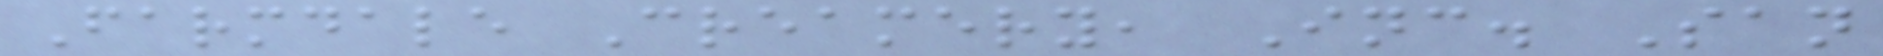Farmdale Creamery, Inc. San
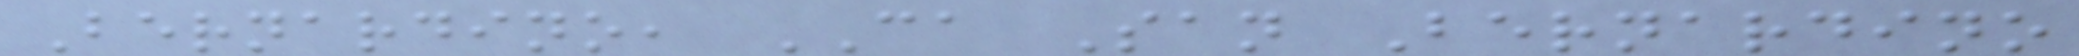Bernardino, CA San Bernardino
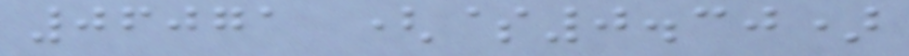06071 ($0.30)
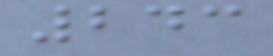243
